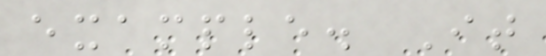example. It
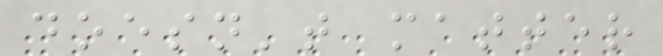doesn't matter
